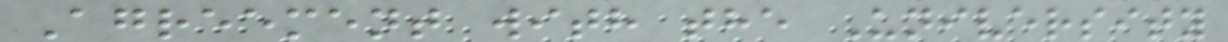Agreement with the University
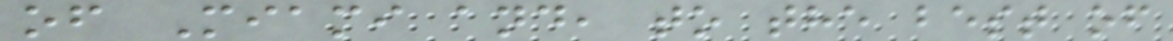of Miami and, to the best of
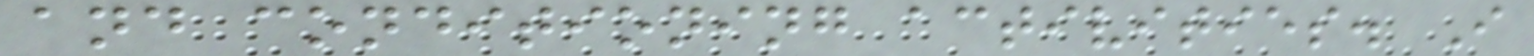and conditioning activities. I
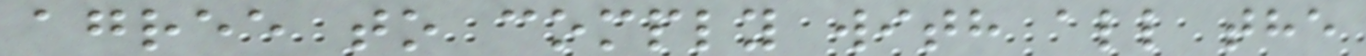agree to comply with all the
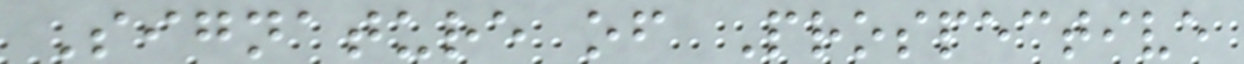Signature of Prospective
